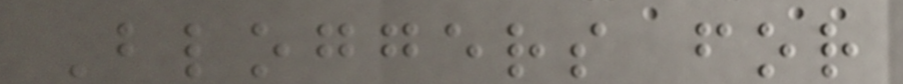Bloggers for
